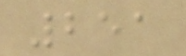251
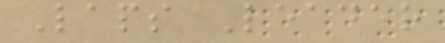Laps Leader
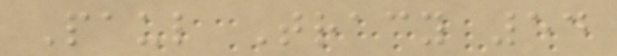Paul Tracy 54
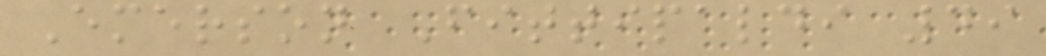Emerson Fittipaldi 49
